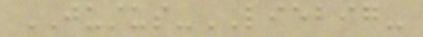JUSTUS-LIEBIG-
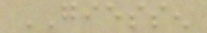GIESSEN
